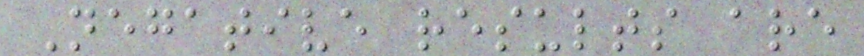Negative results are
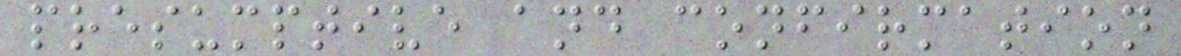presumptive and confirmation
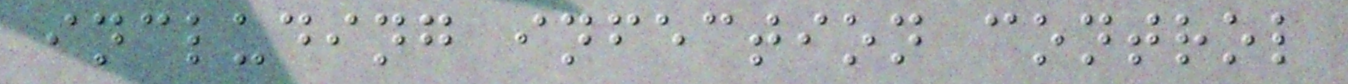including infection control
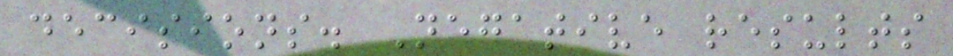decisions. Negative results
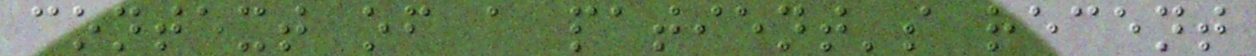context of a patient's recent
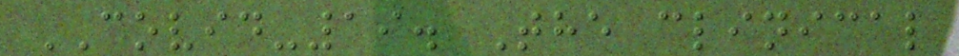COVID-19. The clinical
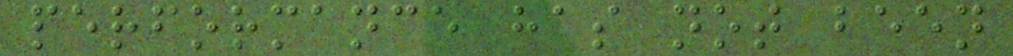performance has not been
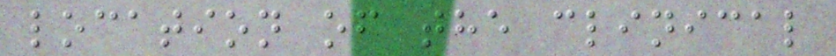location of the clinical
